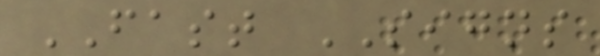FAST SIGNS
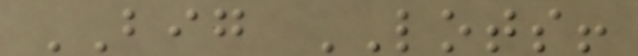BIG LOTS!
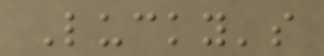Lucky's
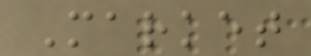Market
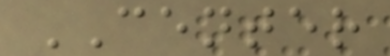CENTER
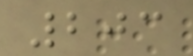203
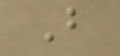B
